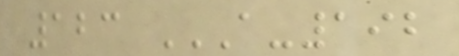123 A-192
